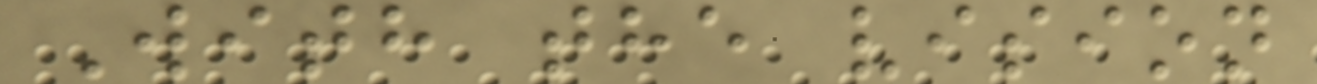With the vision
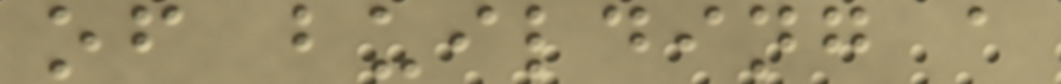of building a
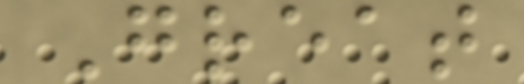Great
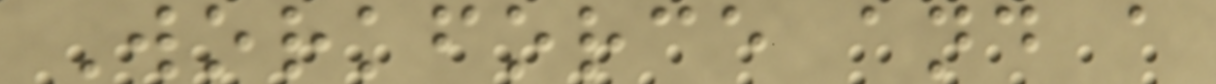Workforce and a
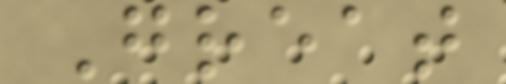Great
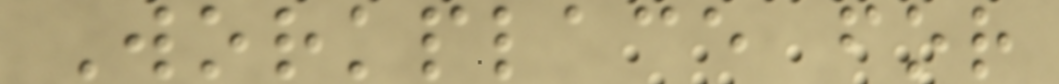Workplace for
